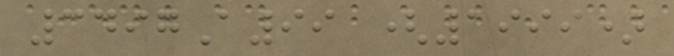3497A99 (1999)
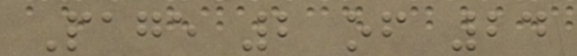Page 2 of 24
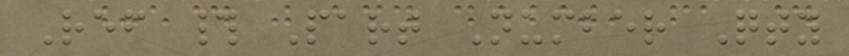Ref # Part Number Qty
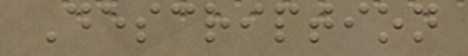Description
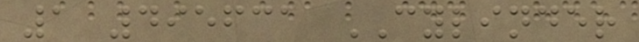1 495631 CYLINDER
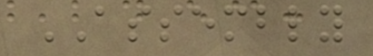ASSEMBLY
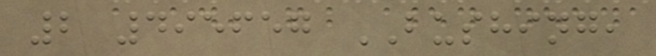2 495657 BUSHING,
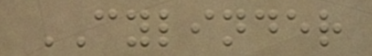CYLINDER
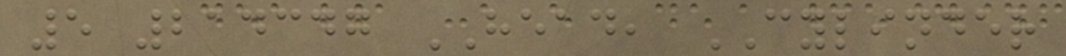5 214347 HEAD, CYLINDER
